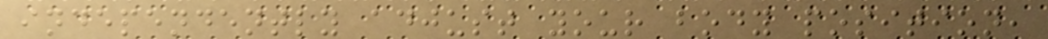independently adjust your body position,
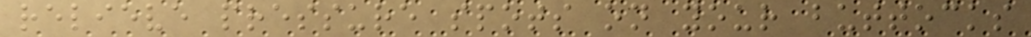relieve pressure spots on your buttocks
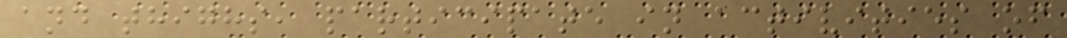and thighs, participate in activities of
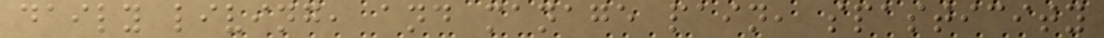daily living, and manage pain, spasticity
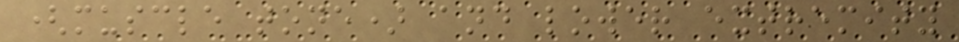(muscle tone) and lower extremity
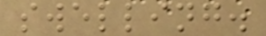swelling.
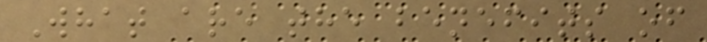What are the benefits of
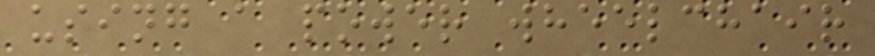using a power wheelchair
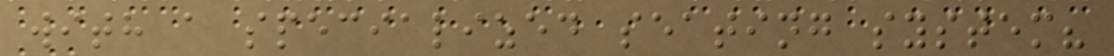with a specialized seating system?
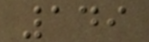149
